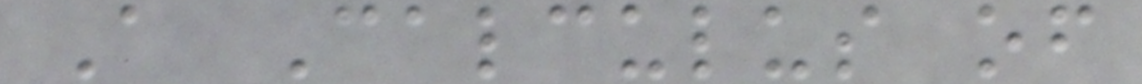A Calculus of
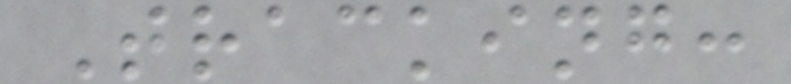Tracking:
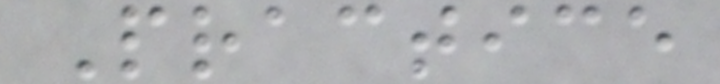Practice
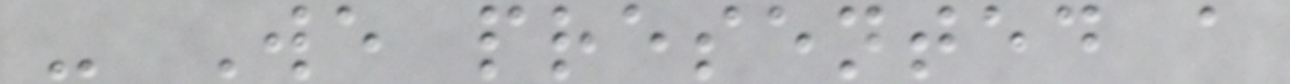- We presented a
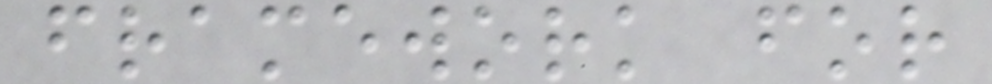framework for
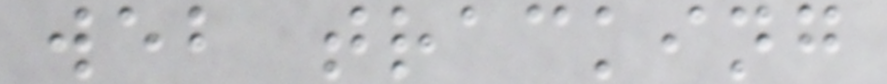web tracking
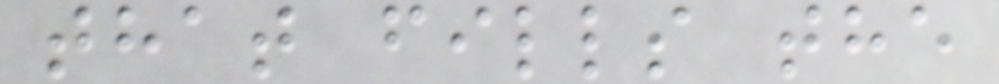that fills the
